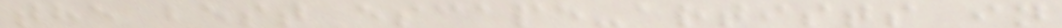the best escape-artists in
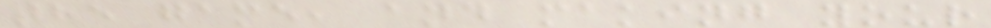the game, and making your
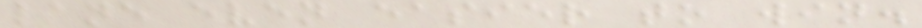lane even easier to win.
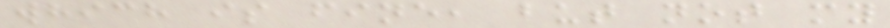which is fine, but not my
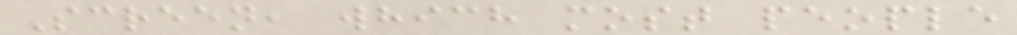Screen, which most people
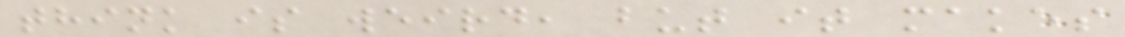think is weird, but it makes
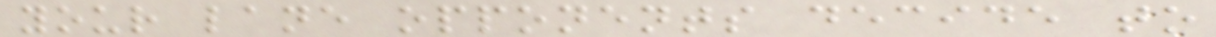your lane opponents decide to
